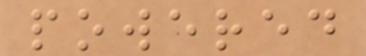powered
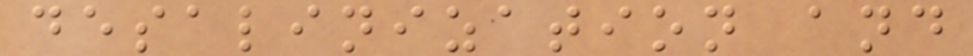desalinization and
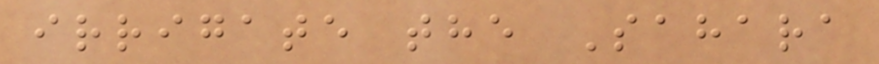irrigate the Sahara
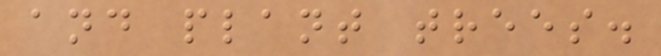and plant trees.
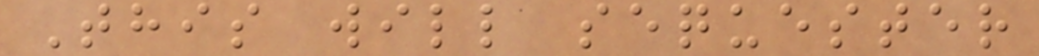This will sequester
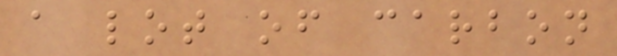a lot of carbon
